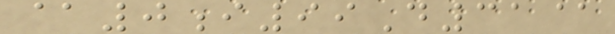@0i99D31@
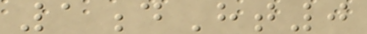1dHt0
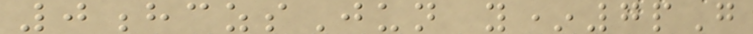0hczsJun y*7pG
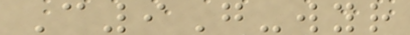C9G-wyr
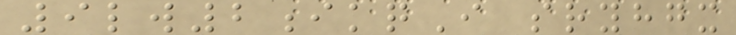9lw2ikqI sryhgx
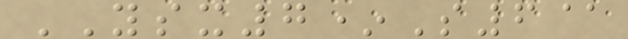YSX7*S6@
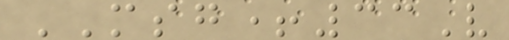MSG+33V
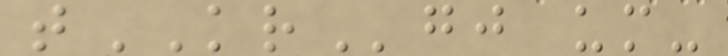tKRgj um-
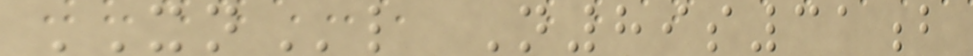XNl N89s31b
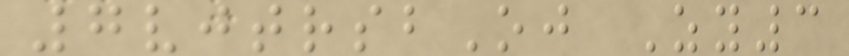7vjtrsbOj Zy3
